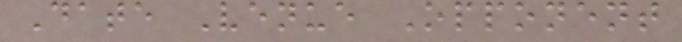Date Venue Opponent
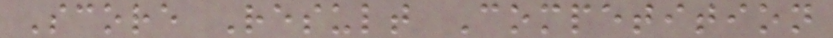Score Result Competition
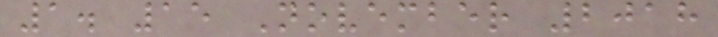1. 15 November 2018
